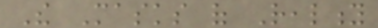The Masks of Reality
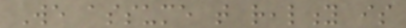We assume that reality is
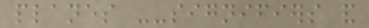planes --signifiers and
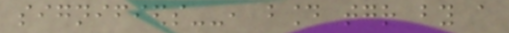signifieds--, bound together by a
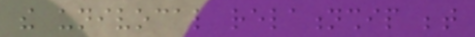the univocal relationship between
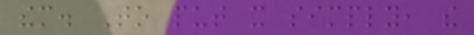them. To put it simply, the
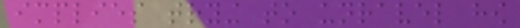implies trying to unravel how
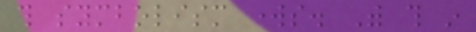this symbolism works. With this in
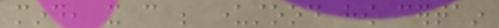mind, it can be understood how certain
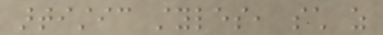artistic styles, such as
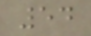54
